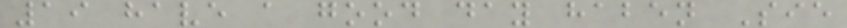19 have a good day haben Sie
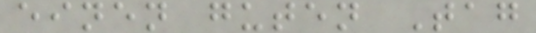einen guten Tag
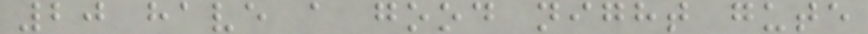20 have a good night gute
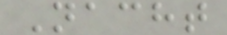Nacht
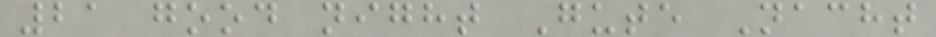21 good night Gute Nacht
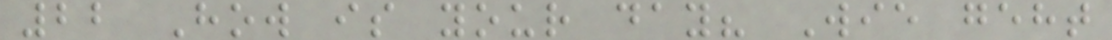22 How is your day? Wie geht
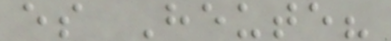es Heute?
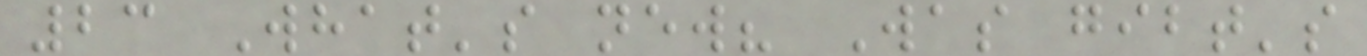23 What's new? Was gibt's
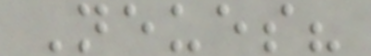Neues?
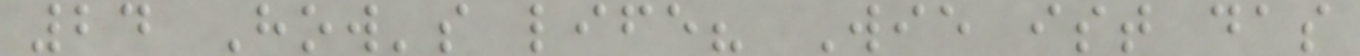24 How's life? Wie ist das
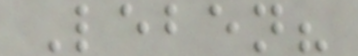Leben?
